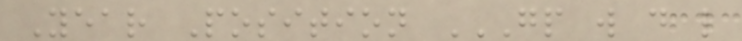Year Position GP W D L
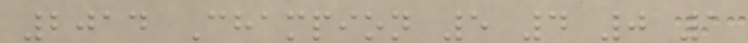2014 Champion 5 4 0 1
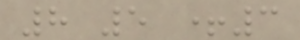8 5 +3
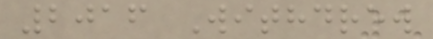2016 Withdrew
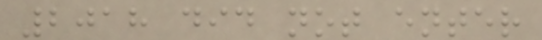2018 did not enter
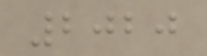2020
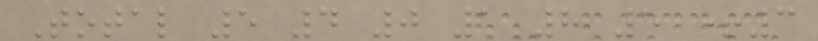Total 5 4 0 1 8 5 +3
